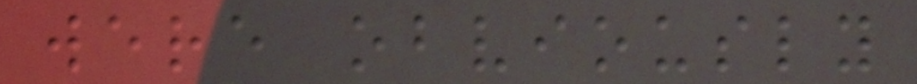were obviously
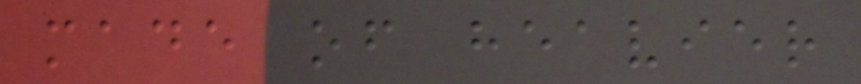made of heavier
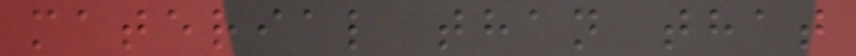material than that
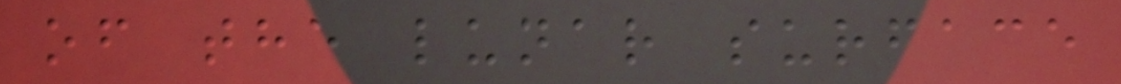of the lunar surface
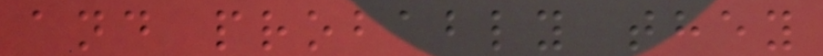and probably they
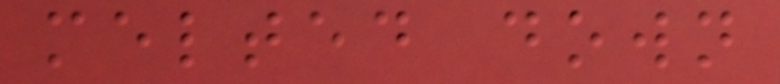melted down
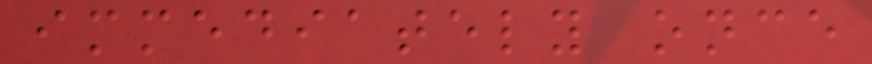immediately once
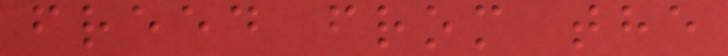freed from the
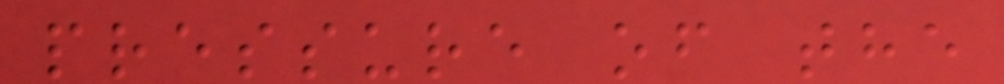pressure of the
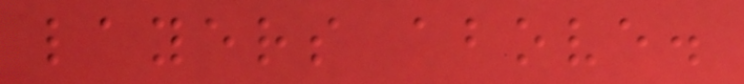layers above.
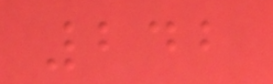242
